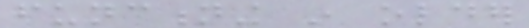functioning in older
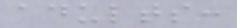adults:
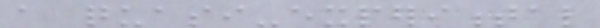a quasi-experimental
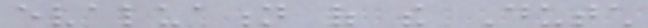evaluation of the Dutch
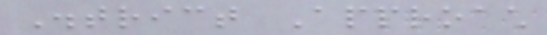District Approach
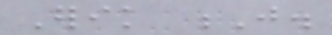Erik J.
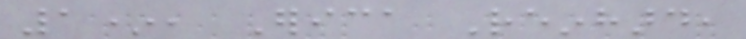1*, Erica Reinhard,
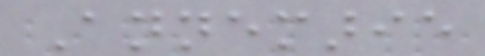Annemarie
